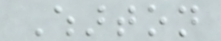Wharton
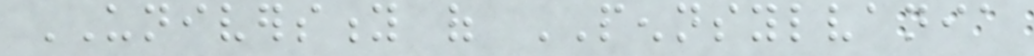UNIVERSITY of PENNSYLVANIA
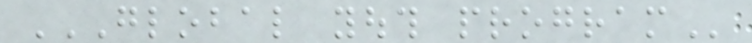GLOBAL YOUTH PROGRAM
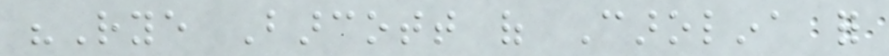"Rye Barcott of Carolina for
